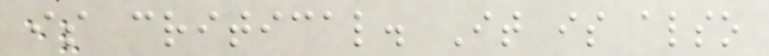is critical. It is also
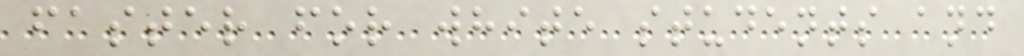faster for white students and
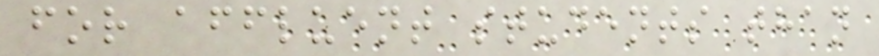for affluent students than
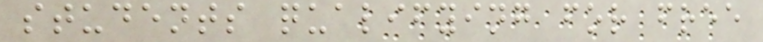students qualifying for free
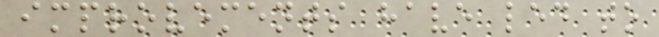improvements have led to
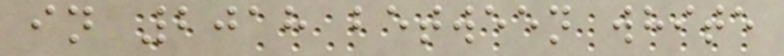in 2018 between white
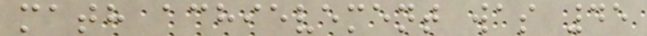math achievement was 45
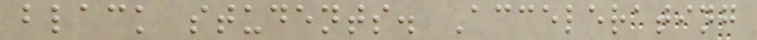black students. Accelerating
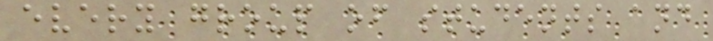every group of students and
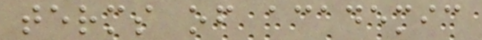terms of academic
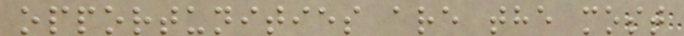opportunities are the most
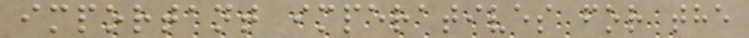important imperatives for the
